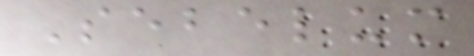Sebelum
